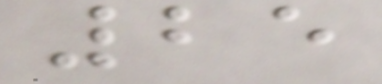25
